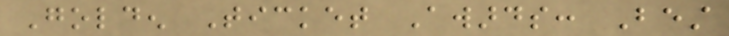Golden Ticket Awards: Best
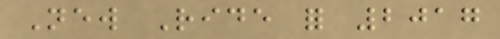New Ride for 2017
